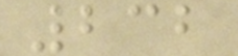232
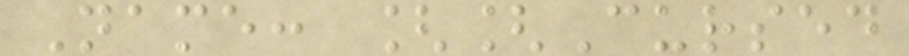Name: [[Cursed
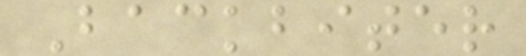Backbiter
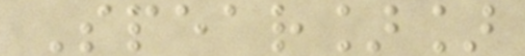Spear]]
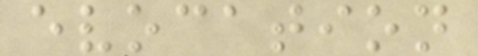evocation
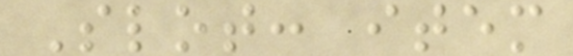Slot: item
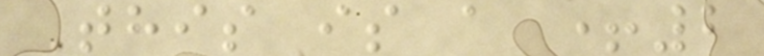This is a +2
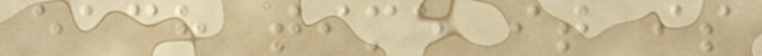each time it is
